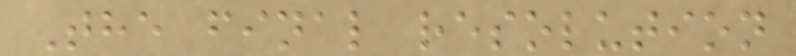The final resolution
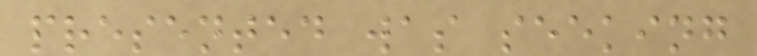presented was seeking
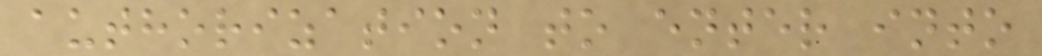authorization to enter into
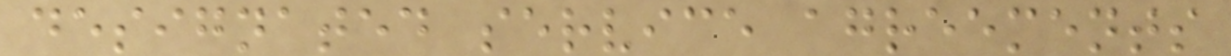designated service agreements
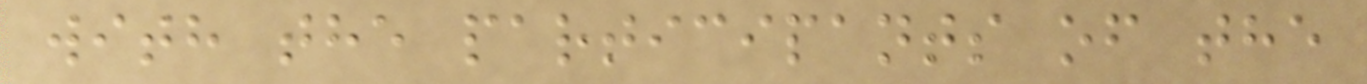with the participants of the
